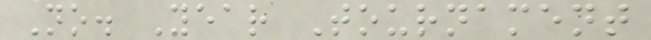No. Year Tournament
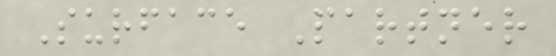Surface Partner
